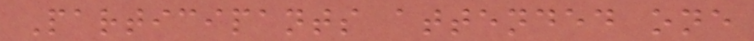Participants attended one
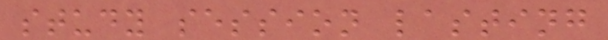study session lasting
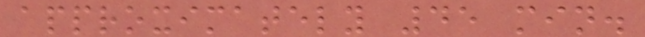approximately 45 min.
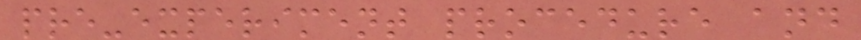pre-experiment procedure and
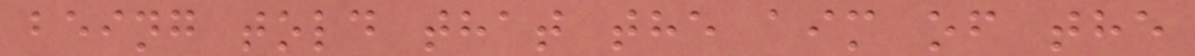being told that the aim of the
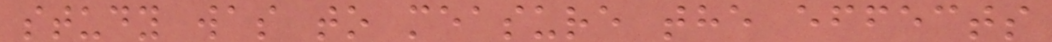study was to measure the effects
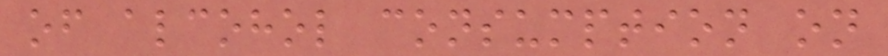of alcohol consumption on
